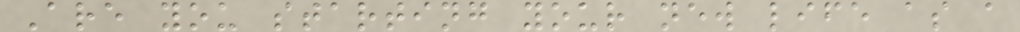Are you starting your new life as a
